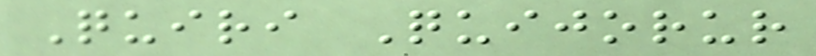Quiri Quijorur
